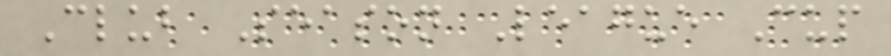Club Season League Cup
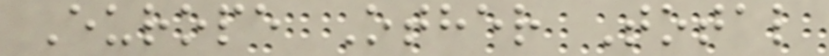Europe Other Total
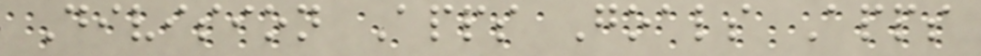Division Apps Goals Apps
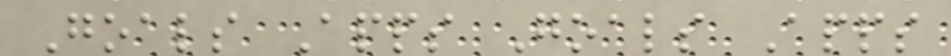Goals Apps Goals Apps
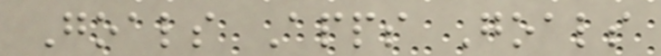Goals Apps Goals
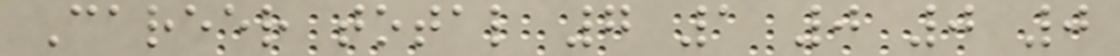Career total 7 1 0 0 0
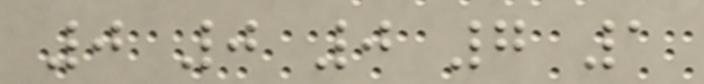0 0 0 7 1
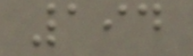194
